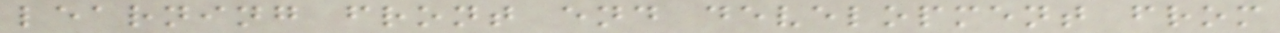learning front end development from
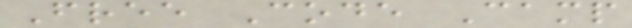Free Code Camp
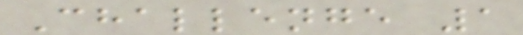Challenge 1
